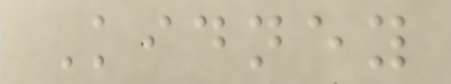Kidney
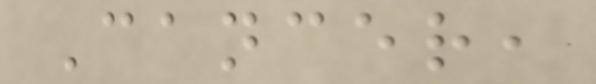Cancer,
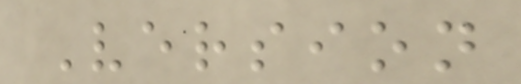Version
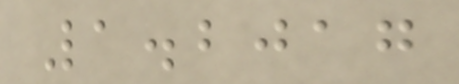1.2017
